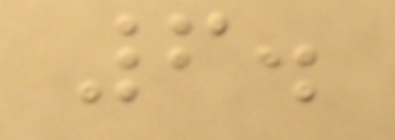6.
